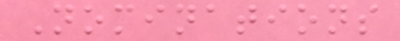Nominations
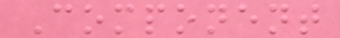Component
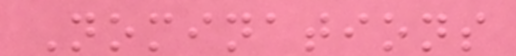Nominations
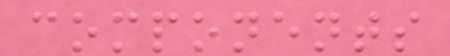components
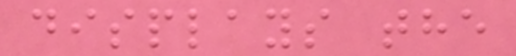displays the
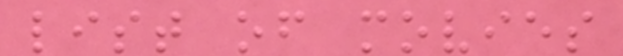list of movies
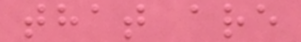that are
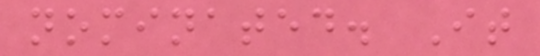nominated. It
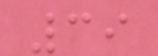39
